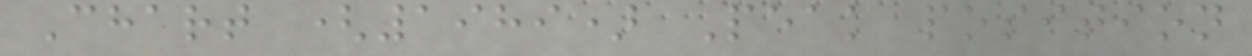Chart (1989) Peak position
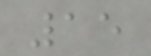15
